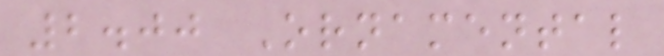2.00 Ornamental
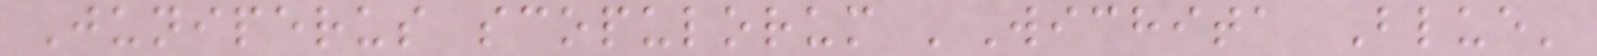Juniperus scopulorum 'Wichita Blue'
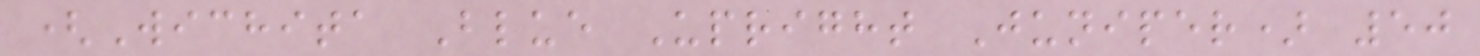(Wichita Blue Upright Juniper) 50
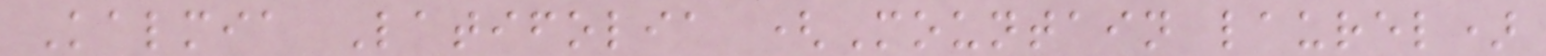Kalmia Latifolia (Mountain laurel)
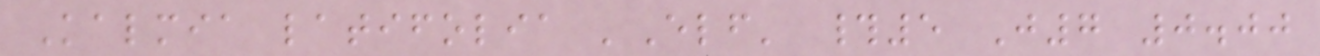Kalmia latifolia 'Elf' #5 J7 0.00
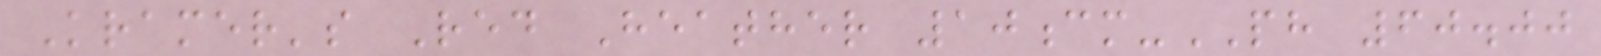Kramer's Red Heather 10cm-PH 60.00
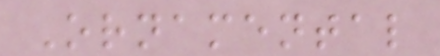Ornamental
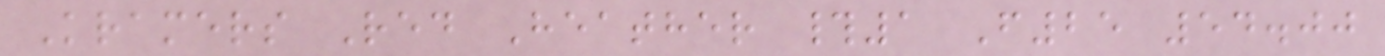Kramers Red Heather #1 F25 54.00
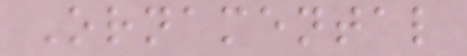Ornamental
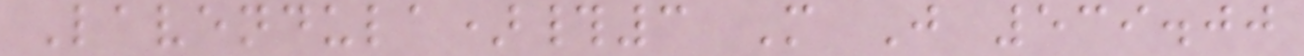Lavendula)#3 M J 539.00
